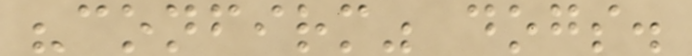"confirm" dogs.
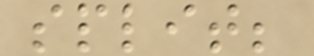split;
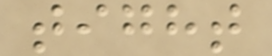tight
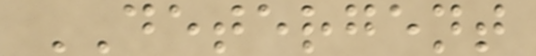DETERGENT
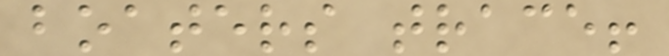boaters trace!
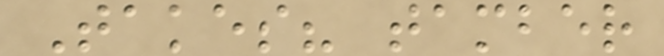Takes? tamber
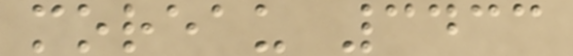moreau 3433
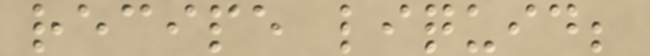recipe liquid;
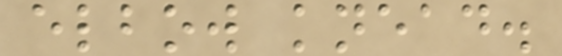elbow knead.
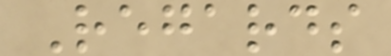Regards
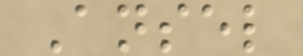Ansel
